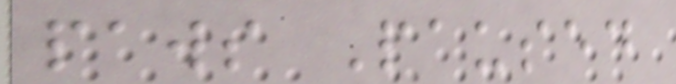paws Paused
